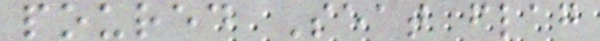poured Seat flag
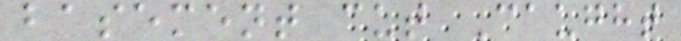basement cut Caught
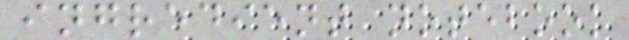ingredient notebook
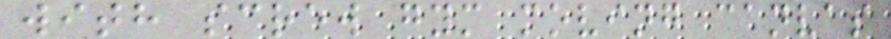with screw gym moving canvas
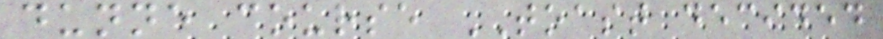dunne course TOAST decided
